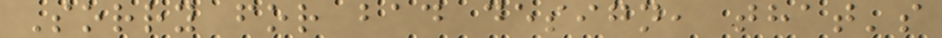Sorry for bad design, that's
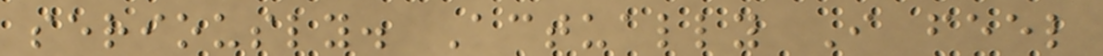seriously. Actually I feel
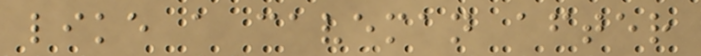like a caveman after
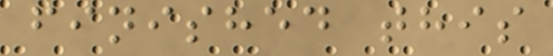finished this
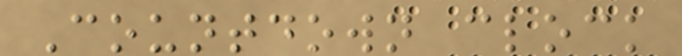Countdown clock
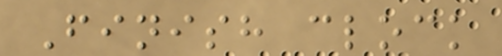Finish clock
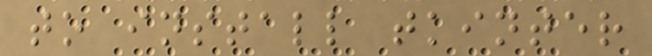to install tkinter
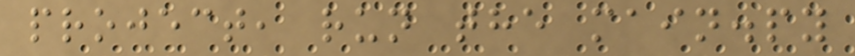project, run the main.py
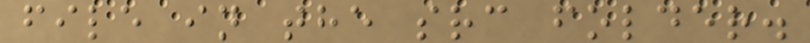file in the src folder.
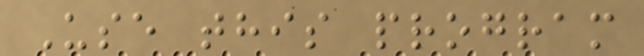Use this program
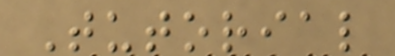Tutorial
